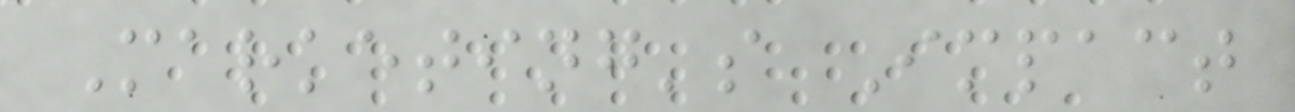Marketing's Impact
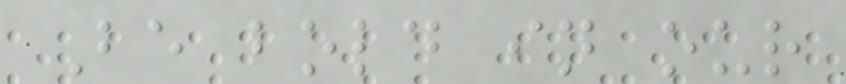Be bold in our
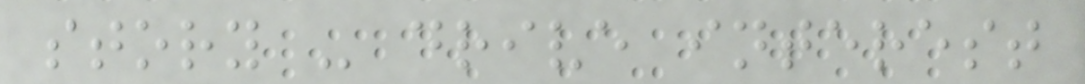story - drive interest
